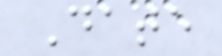Date
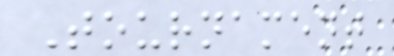Tournament
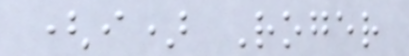(i) Roger
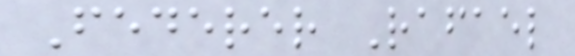Federer Rafael
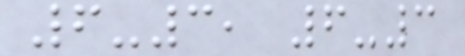6-3, 6-3
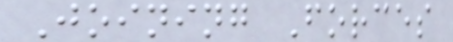Joining Forces
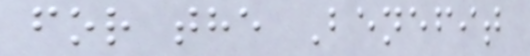for the Benefit
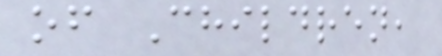of Children,
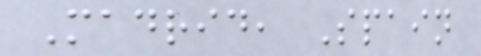Madrid, Spain
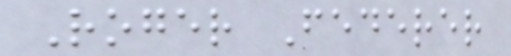Roger Federer
